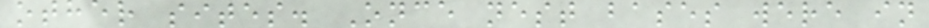other sites. Once nest bases were in
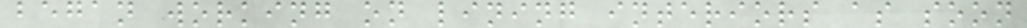began working on lining interiors as soon
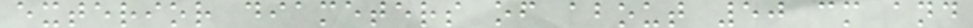exterior diameters of about 50 cm and
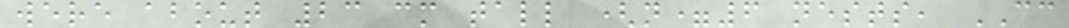were about 23 cm tall (n=6 nests, CC
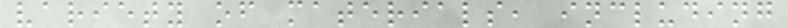variety of materials, including
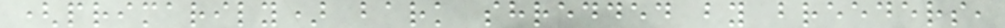(primarily) bark shredded by breeders,
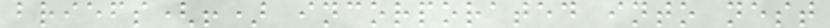briefs(!) incorporated into nest
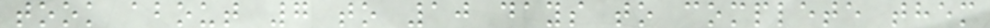took about 7 to 10 days to complete them
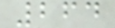264
